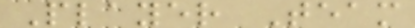Player Team
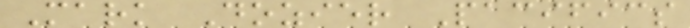Mark Dozier Pacifics
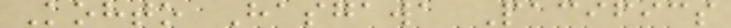Kohto Hasgawa Pacifics
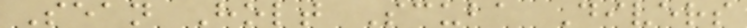Sean Holt Scuba Divers
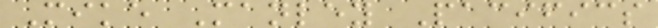Mike Manley Pacifics
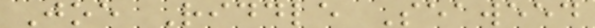Joe Riddle Seaweed
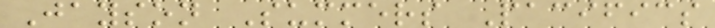Jayson Summers Pacifics
